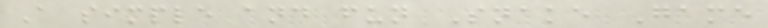A simple and fun Snake Game
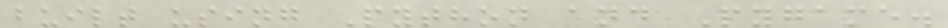built using Python and Pygame.
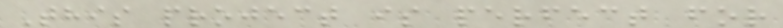This project is perfect for
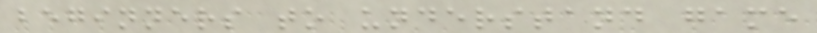beginners to understand game
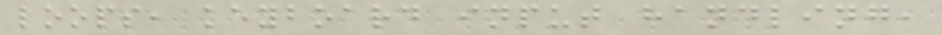loops, keyboard input handling,
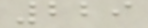229
